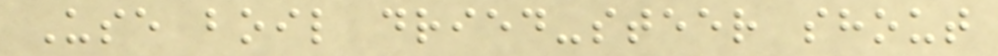Use boil dried-steer shout
